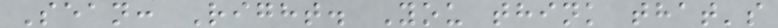Sean: Right. You think that's
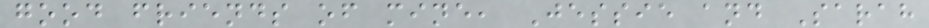good friends of mine, Jessie and Sarah
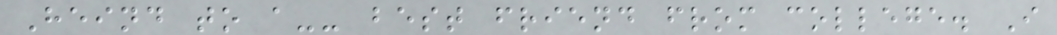Heind to a-- best friend from college. I
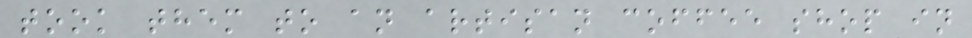took them to an artisan coffee shop in
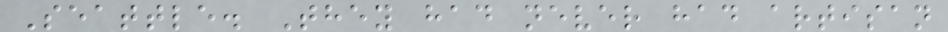Seattle. They had never had artisan
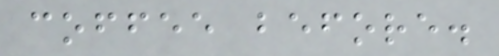coffee before.
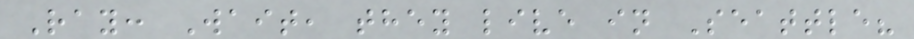Ray: Wait, they live in Seattle?
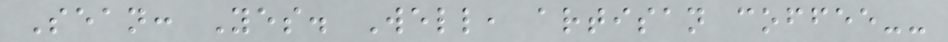Sean: Yes. Well, artisan coffee--
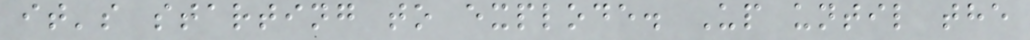it's starting to explode. Up until the
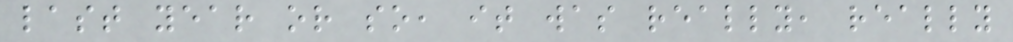last year or so, it was really, really
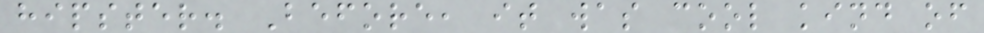hipster. Before, it was cool kind of
